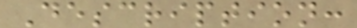Description:
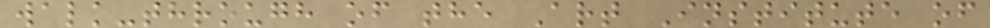walk-through of the Art Institute of
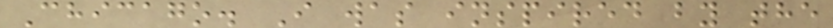Chicago. I was inspired by the
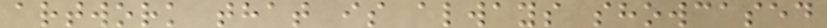artwork that is always showcased
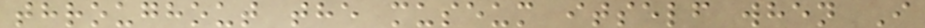throughout the museum itself when I
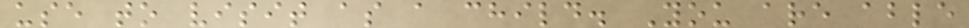use to visit as a child. You are able
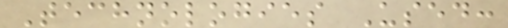Technologies Used:
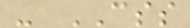- CSS
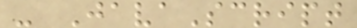- JavaScript
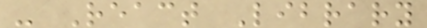- React Library
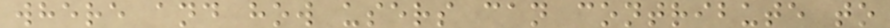where and how users can contribute to
